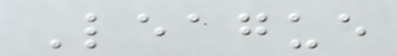League
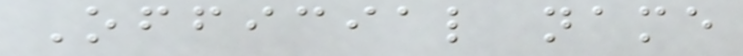Official name
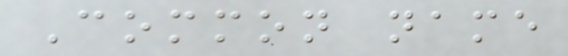Common name
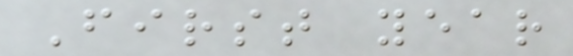First year
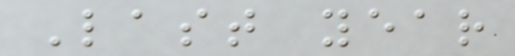Last year
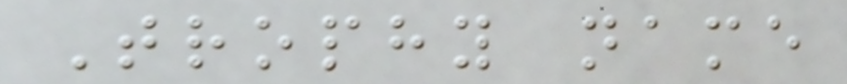Trophy name
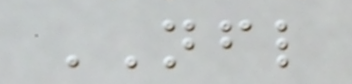NFL
